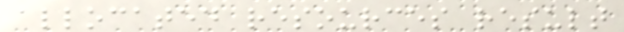allocated resources result
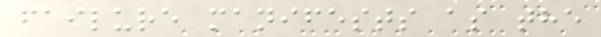failure manifests as the
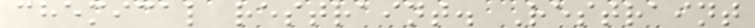chemical restraint. Restraint
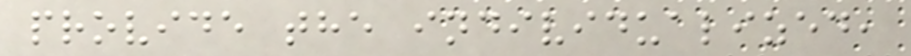provide the individualized,
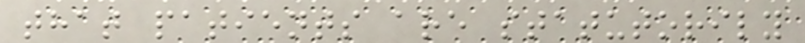that patients are statutorily
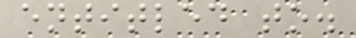entitled to.
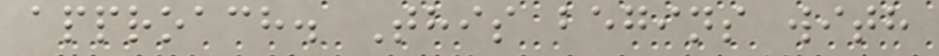approach. This begins with
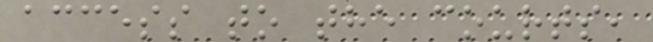access to the courts,
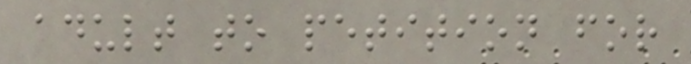adult to petition for
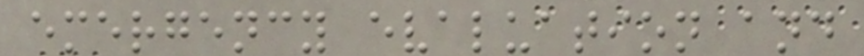emergency evaluation and
